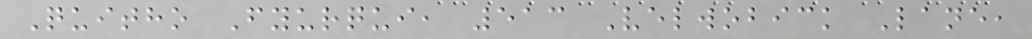Quitho Fyurqui, 513 Velwobick Lane,
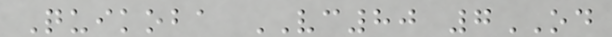Quikoba VC80 7OD
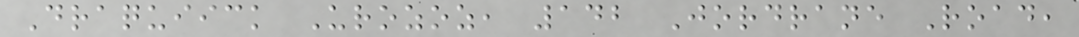Draquiick Urozoz, 142 Jordrane Road,
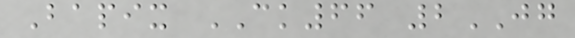Bapix CK66 2JG
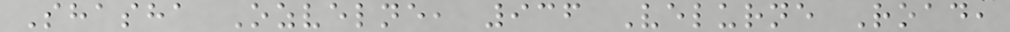Shasha Ozvelne, 936 Velurne Road,
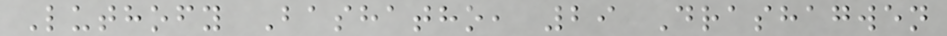Luthofy Bashatho, 29 Drashagwen
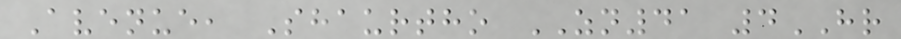Avenue, Shaurtho ZN41 4HR
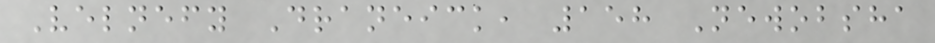Velnefy Draneick, 158 Newobsha
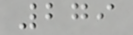279
